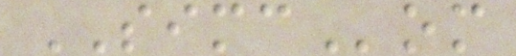SIMCom
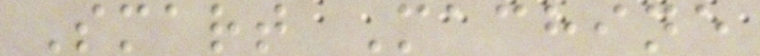Smart Machine
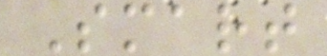Smart
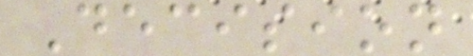Decision
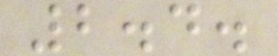2.4.
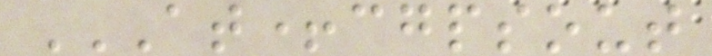AT+CGPSOUT
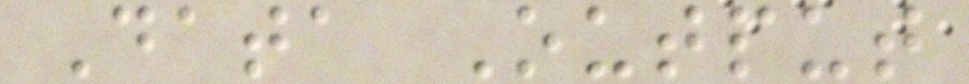Data Output
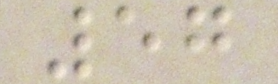57
